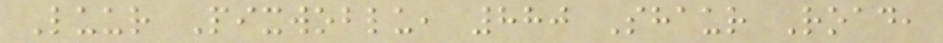Luur Pixwoblu, 880 Shaur Road,
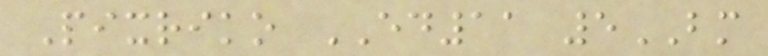Pixriko ED11 5BM
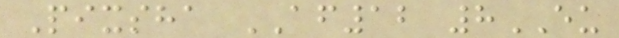Pixsha AF12 8EU
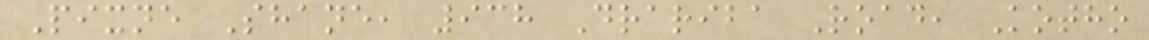Pixne Shane, 938 Drariba Road, Kotho
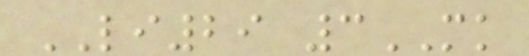LI29 3MK
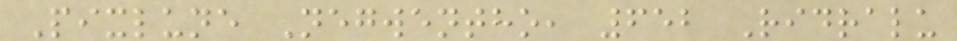Pixlune Negwentho, 652 Ridralu
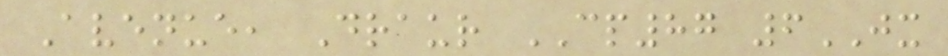Avenue, Draur CP87 6JX
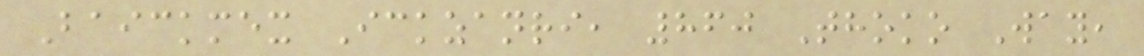Baickmex Ickzanri, 860 Thoko Way,
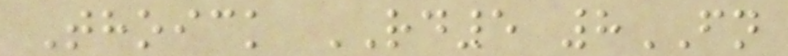Thoick RD5 8FN
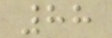88
